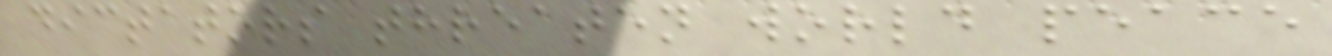dictators threaten world peace
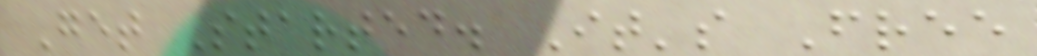Get Started. It's Free
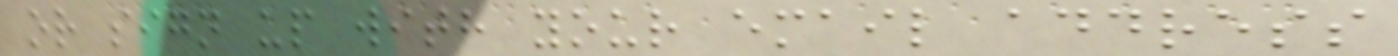or sign up with your email address
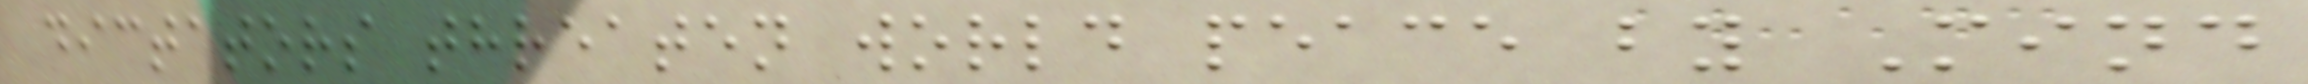dictators threaten world peace by Mind
